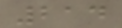214
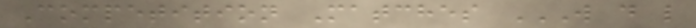Competition Matches W D L
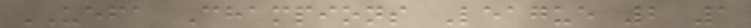UEFA Champions League 2 1
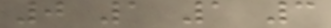0 1 1 3
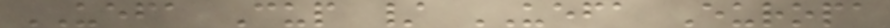UEFA Cup / UEFA Europa
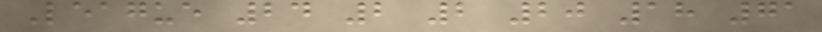League 24 2 2 20 18 71
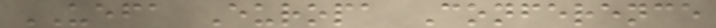UEFA Europa Conference
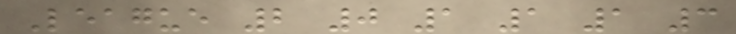League 2 0 1 1 1 3
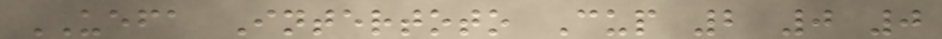UEFA Intertoto Cup 2 0 0
